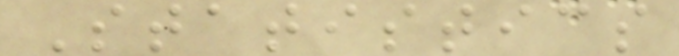Statistics
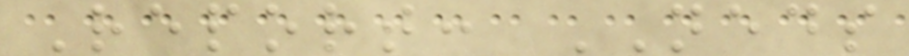Report: NEDS
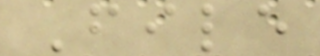File
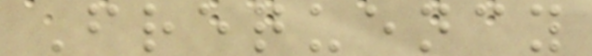Frequency
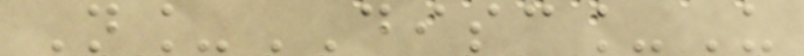N_DISC_U
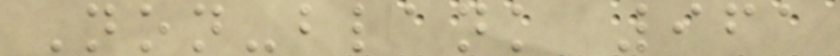Non-blank 961
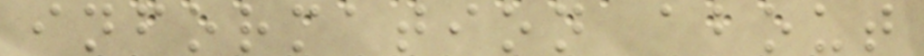information about
